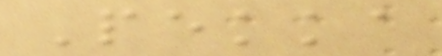Pekka
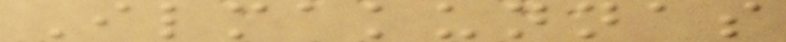Ilmakunnas
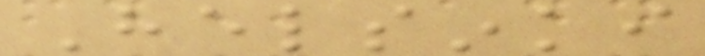Helsinki
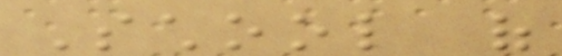School of
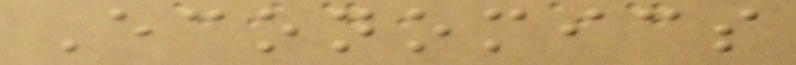Economics
